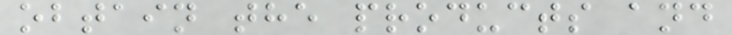obtain the products and
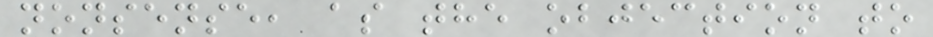nonsense, as the objection to
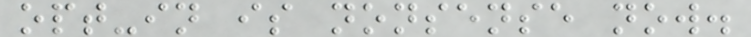opt-in is nonsense now.
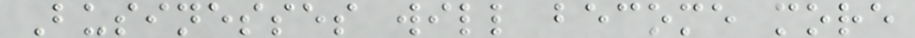Businesses will become more
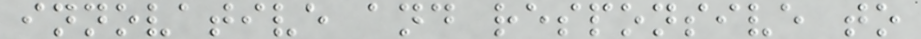innovative and responsive to
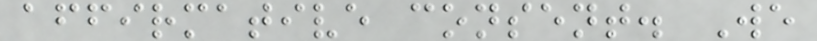affirmative consent. We
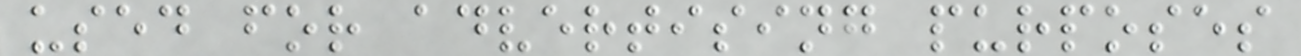used for advertising purposes
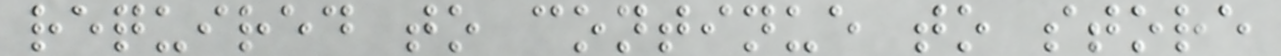required to continue to store
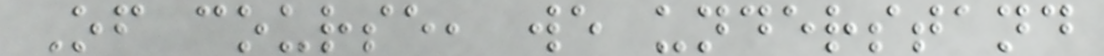Of course, we understand
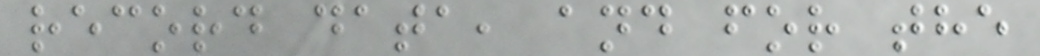record data, and for the
